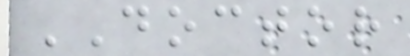DOCTOR
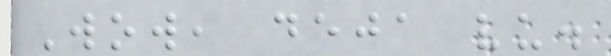Wow, deja vu.
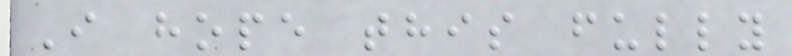I hope this fully
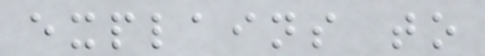explains to
